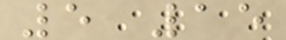5 15
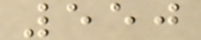550
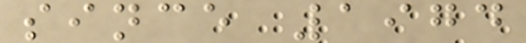since 1974
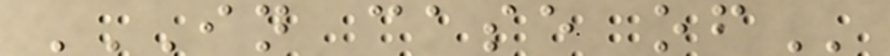IN CASE OF
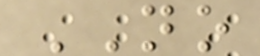NO
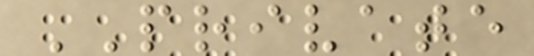PRIVATE
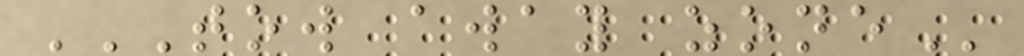TOW AWAY ZONE
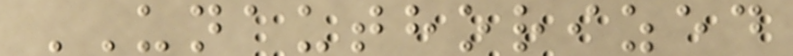UNAUTHORIZED
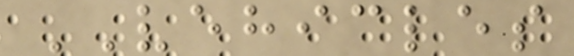VEHICLES
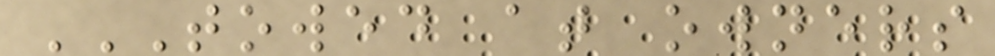TOWED AT OWNERS
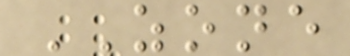ZONE
